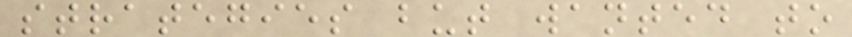strategies but wanted to
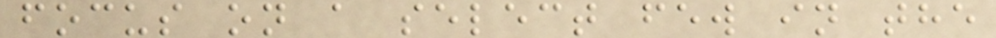focus on a select few in the
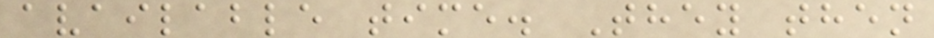available time. They then
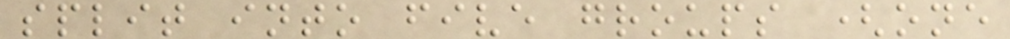split into five groups (one
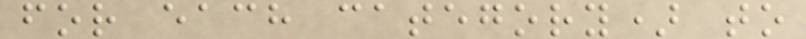for each category) to
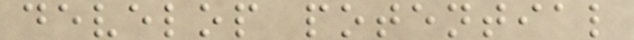develop potential
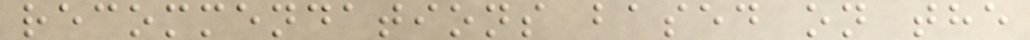recommendations based on the
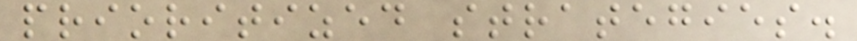prioritized strategies.
